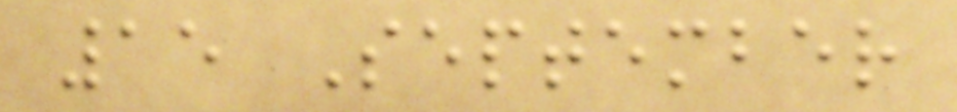15 September
